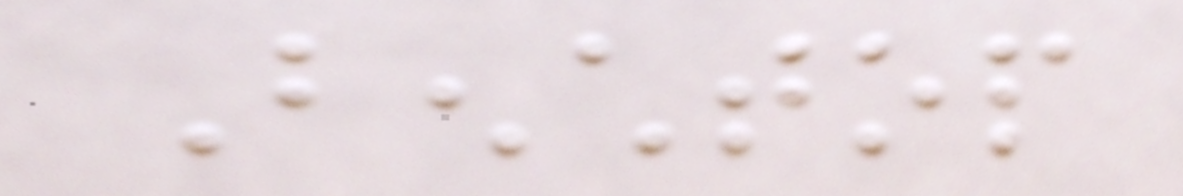Benchtop
